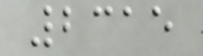2315
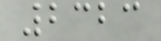2323
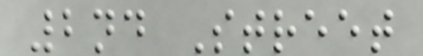2nd Street
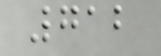712
